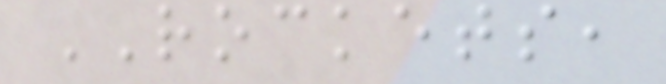ROCKETS,
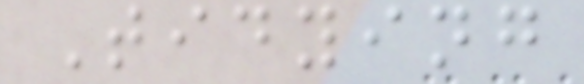Tidying
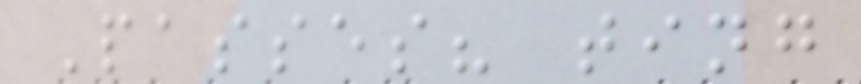Passes? ting
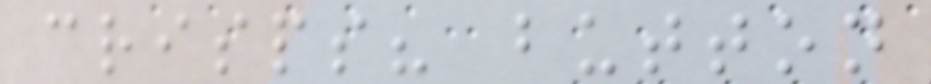crisps? button
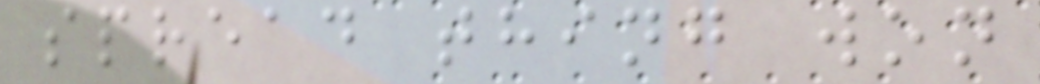spread thing won
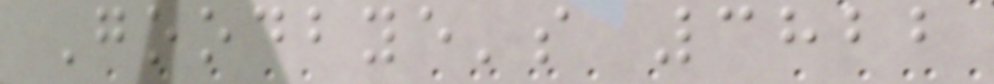Goodbye's 3822
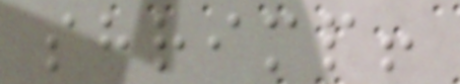shrimp!
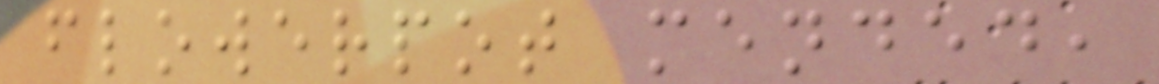flowerpot mended,
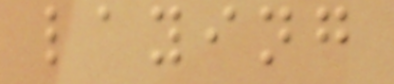laying
